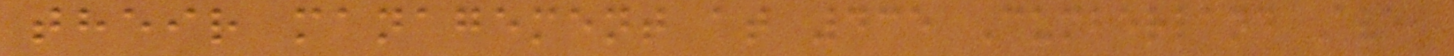their management at 435 Cumberland Ave,
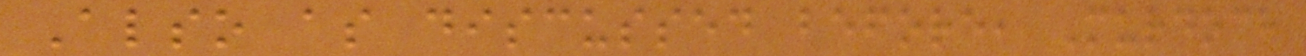Also as discussed before, Murdoch
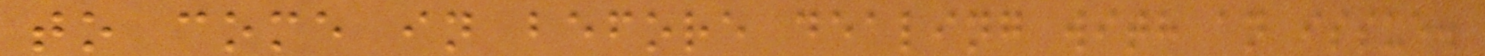to come in before dealing with an issue.
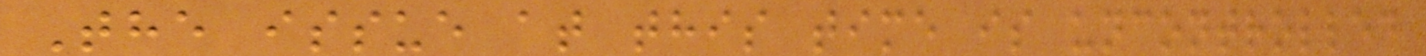The issue at this time is uncontrolled
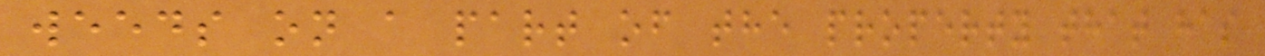weeds on a part of the property that has
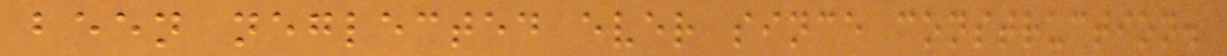been neglected ever since construction.
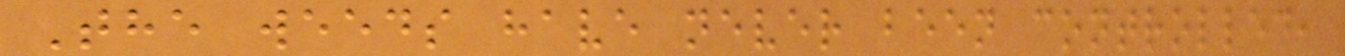The weeds have never been controlled,
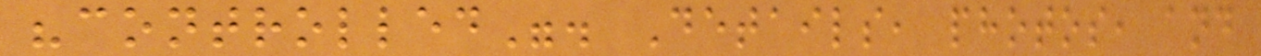"controlled". Details, photos, and
